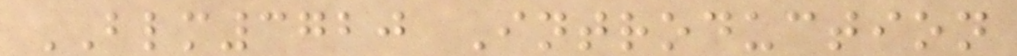BLM3720 Introduction
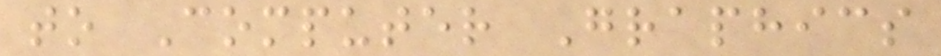to Computer Graphics
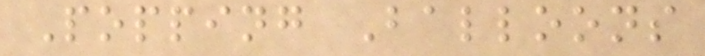Popping Balloons
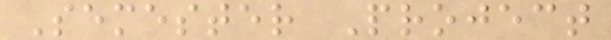Semester Project
